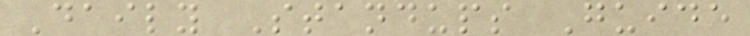Daily Standups Guide
